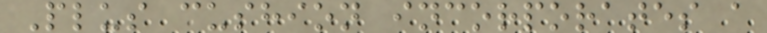Plus cushion incorporates a
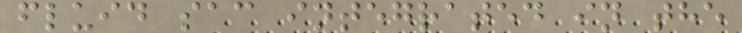fluid sac integrated in the
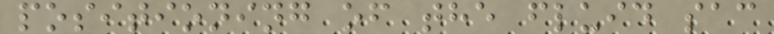positioning of the fluid sac
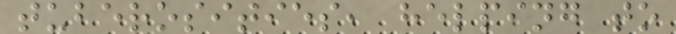tuberosities, helping to
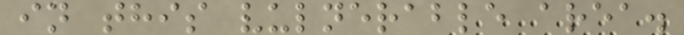in this vulnerable area.
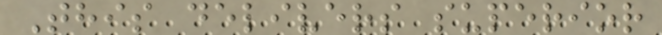This delivers superior
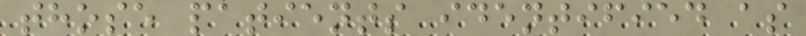those patients identified as
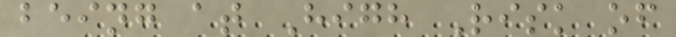being at High Risk of
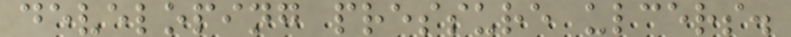developing pressure ulcers.
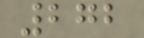272
